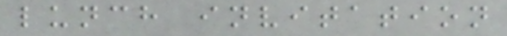lunch invitation
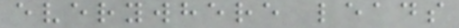everywhere leads
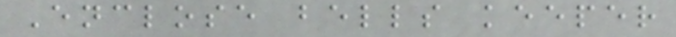Enclose bells keeper
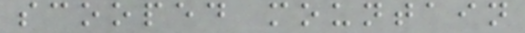scooped mountain
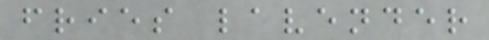fries lavender
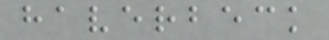haverbeck
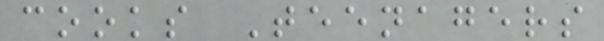cooks Teenagers
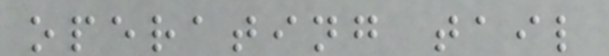operating tail
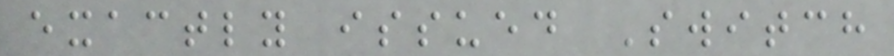exactly issued Switch
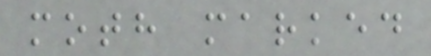moth marked
